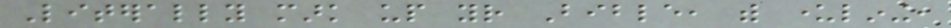Literally mark up your Bible, with underlining,
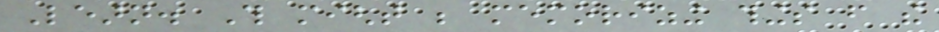Learn. This might be memorizing things from the
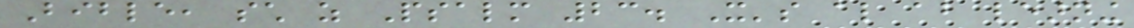Bible, such as Psalm 23. It's also about learning
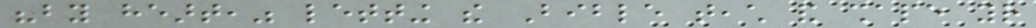"by heart," letting the Bible teach and shape your
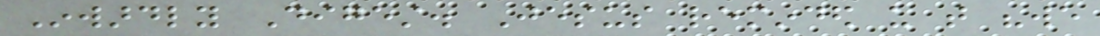Inwardly Digest. Jesus reminded us that "we
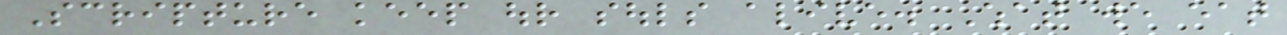Scripture keep our souls alive. What we eat
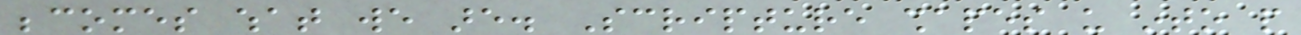becomes what we are. Scripture shapes us into people
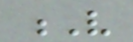V
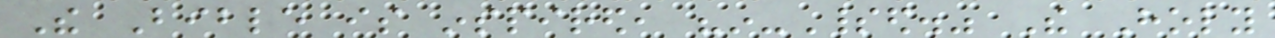The Bible is inspired, "in-Spirited." The Holy
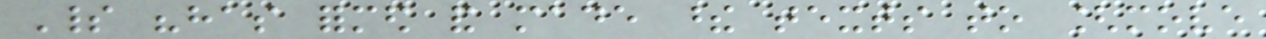Spirit "has formed and made these texts to [move
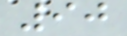90
